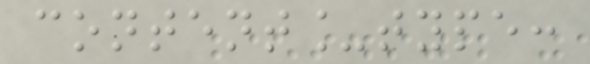content_type:
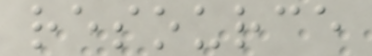resource
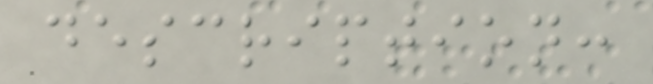description:
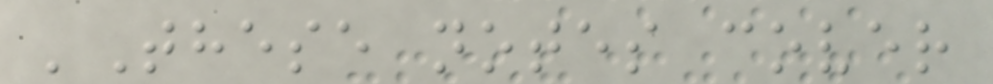'These notes cover
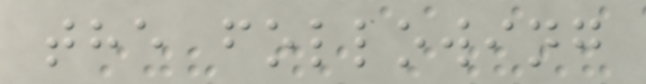the following
